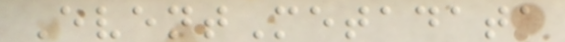EventMetadata
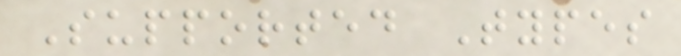Supported Types
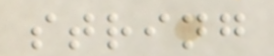string
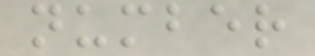number
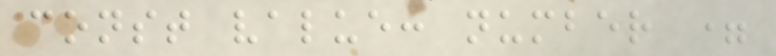const value: number =
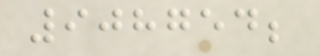908754;
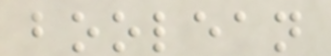boolean
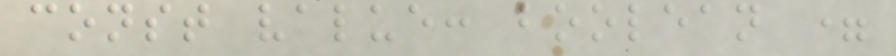const value: boolean =
